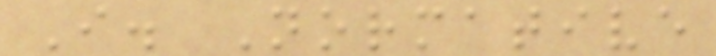I. Normative
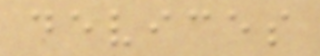devices
